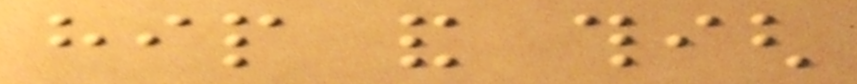hip and thigh
